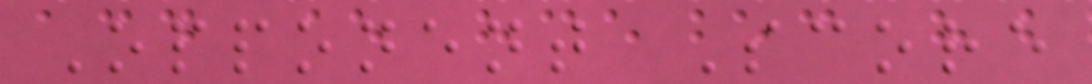Opponent Score
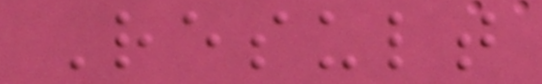Result
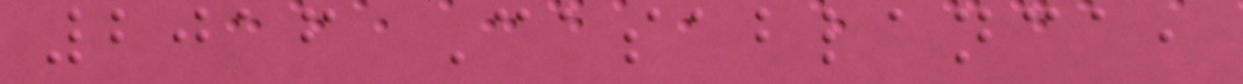2016 Casablanca,
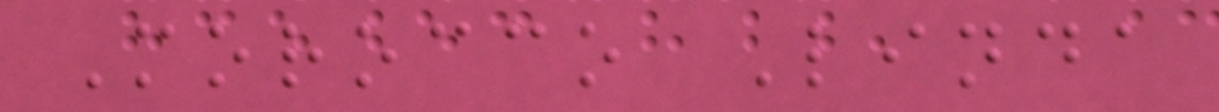Morocco Linda
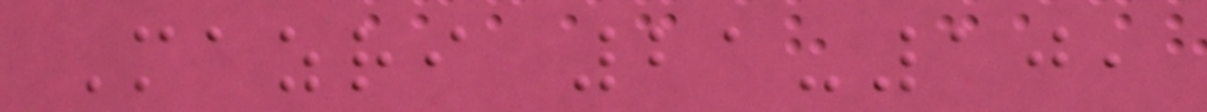Mazri 21-10,
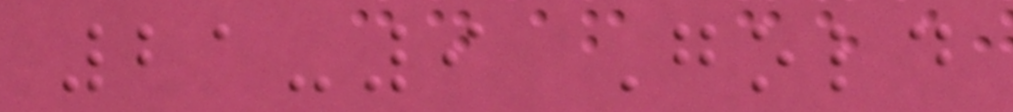21-9 Gold
